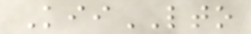KiiLTO
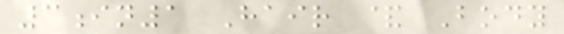3in1 Hair & Body
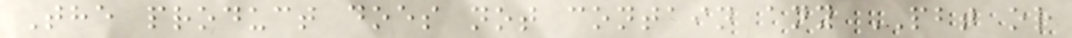The product does not contain any PBT or
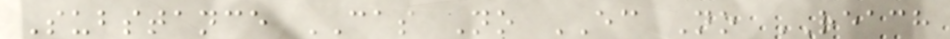Substance CAS No EC No REACH
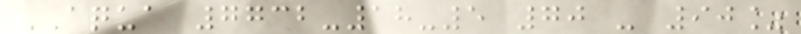AQUA 7732-18-5 70 - 90%
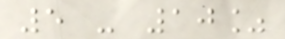5 - 10%
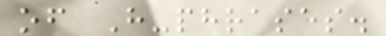of H-phrases.
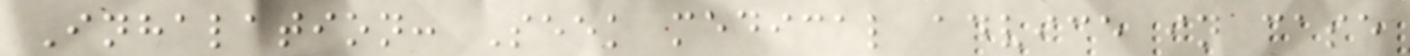Inhalation: Seek medical advice in case
